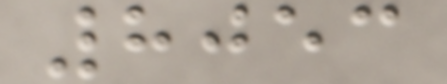8053
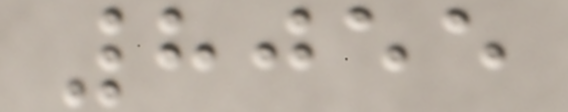8055
